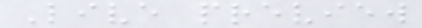Live preview
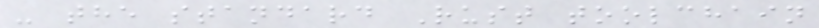- the standard Rust toolchain
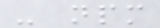- npm
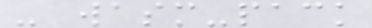- wasm-pack
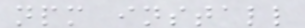npm install
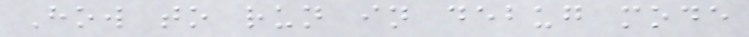How to run in debug mode
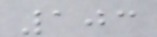103
